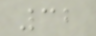32
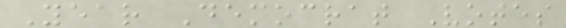Year Democrat Votes
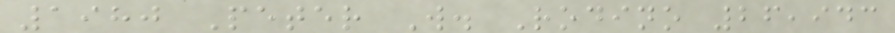1980 Peter W. Rodino 26,943
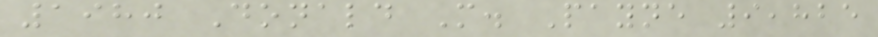1980 Donald M. Payne 9,825
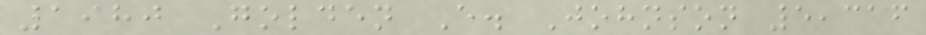1980 Golden E. Johnson 5,316
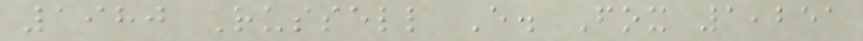1980 Russell E. Fox 1,251
